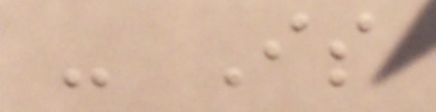- Is
